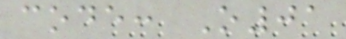code: O01
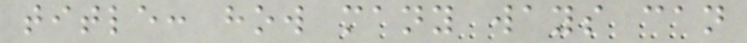title: how many ways can
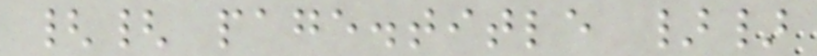{{ page.title }}
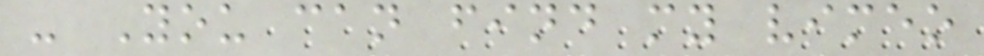- You can find my vimeo
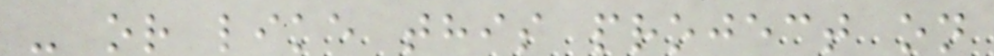- or like this project on
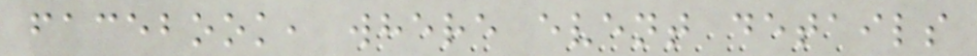facebook, where event details
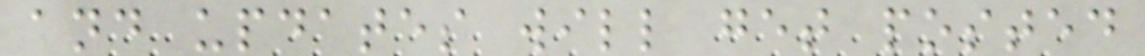and updates will get posted
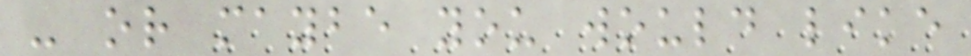- or maybe you would like
